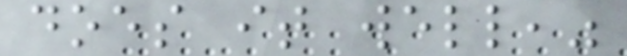does it well,"
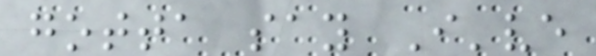gotta say I've
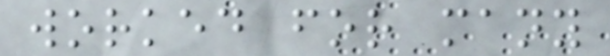worked for many
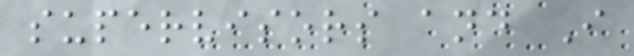supervisors and I
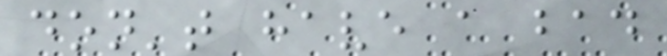don't have a bad
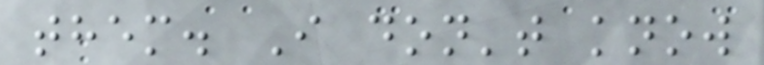them. I don't know
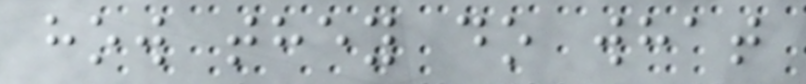how they do what
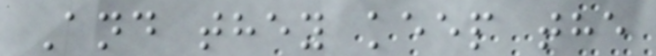And they keep the
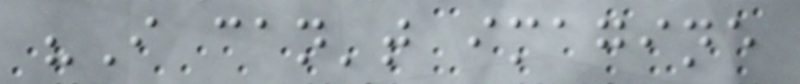"I can't imagine
